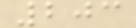203
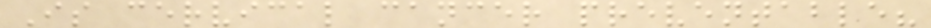Is cervical cancer preventable?
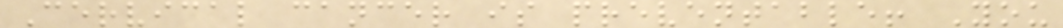Cervical cancer is preventable! You
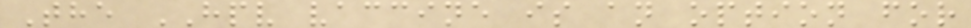The HPV vaccine is an option for
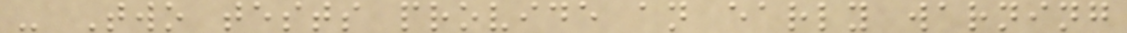- Two tests provide an early warning
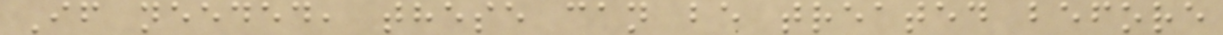If needed, these can be treated before
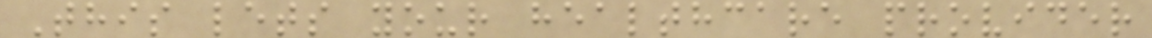This lets your healthcare provider
